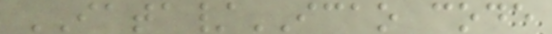IATA/ICAO code
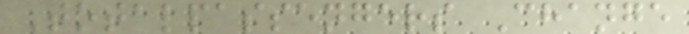Totalpassengers Change
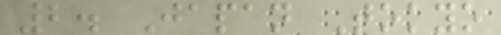2. Japan Tokyo
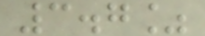3.7%
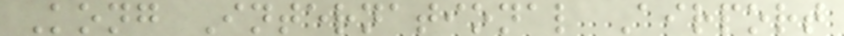Kong International Airport
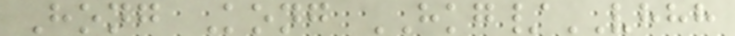Hong Kong HKG/VHHH
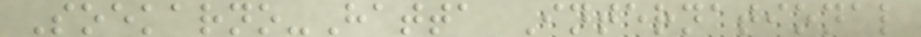Soekarno-Hatta International
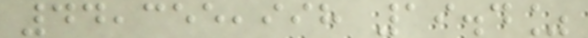44,355,998 19.4%
